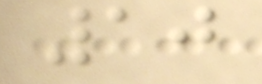10
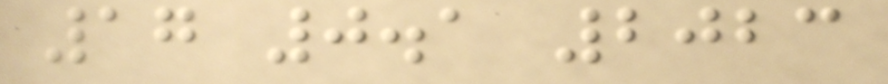17 0.1 2023
